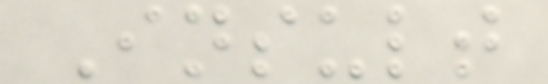Insult
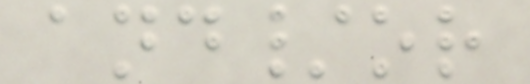and/or
